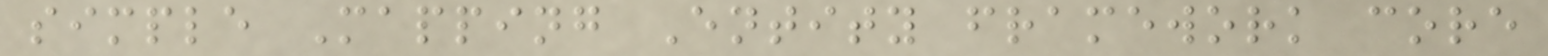simple Mapping Entity framework core
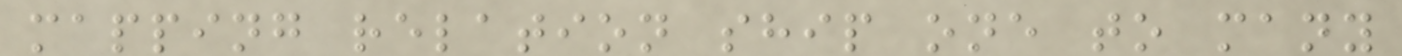mapping relation ship one to many
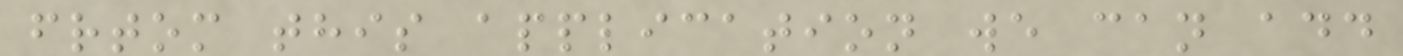frtom this application we can add
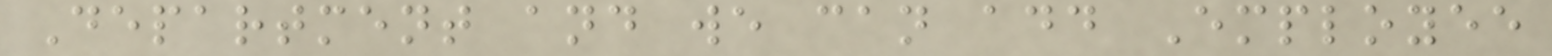Department and we can add Employee
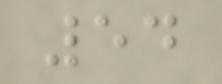54
